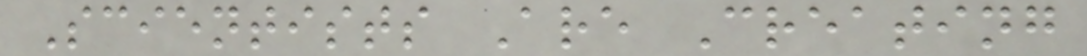Scientists Are Creating
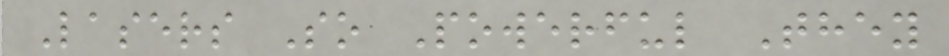Lasers So Powerful They
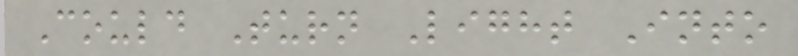Could Turn Light Into
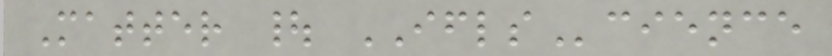Matter | IFLScience
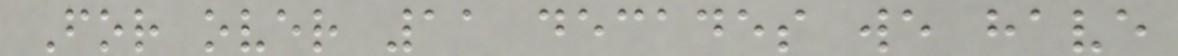For over 11 decades we have
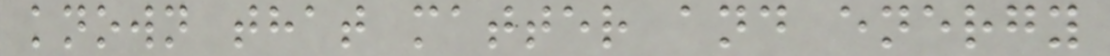known that matter and energy
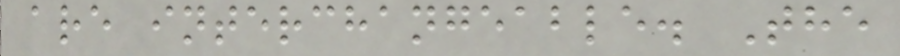are interchangeable. The
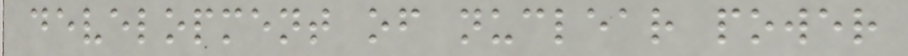development of nuclear power
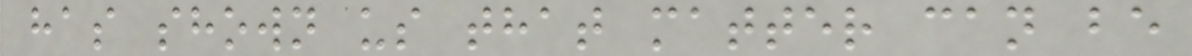has shown us that matter can be
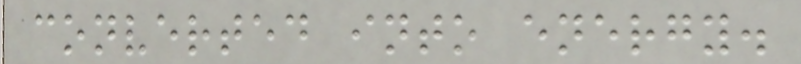converted into energy.
